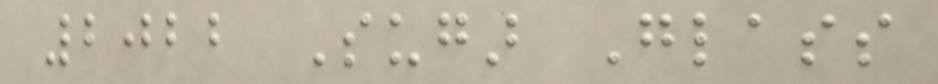2022 Sugar Glass
